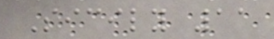Sicily 11
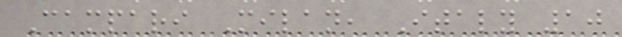Campari Milan, Italy 10
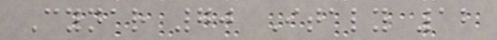Cynar 70 Italy 12
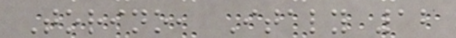Torino, Italy 12
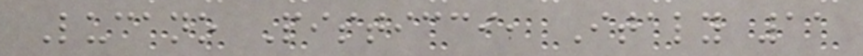Lucano Pisticci, Italy 11
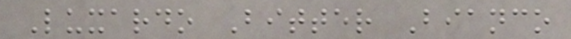Luxardo Bitter Bianco
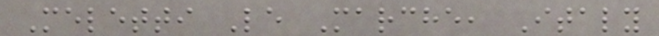Meletti Le Marche, Italy
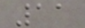11
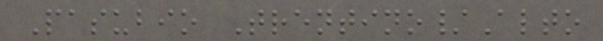Pasubio Trentino/Alto
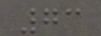73
